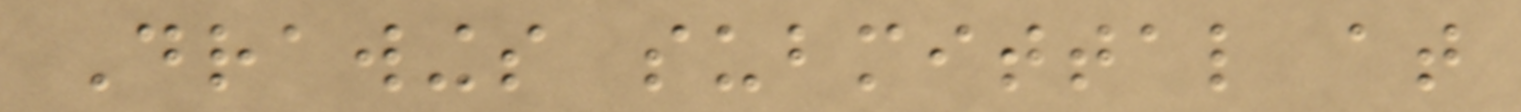Drawings submittal at
